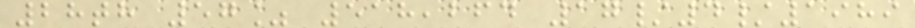28th 57% 518,264 17/4/1989
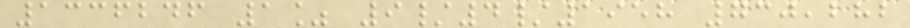1336246 1% 9/4/1958 730,282
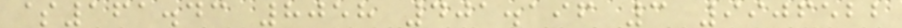$161.43 8058 401.196 3 9906522
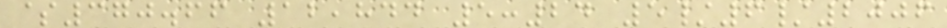$370.66 12,844 5:24 5/6/2006
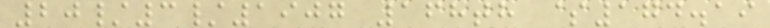20/3/1907 168th $174.19
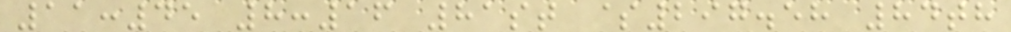11:45 8:16 81st $297.58 84th
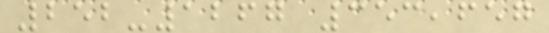252-1267 353,657
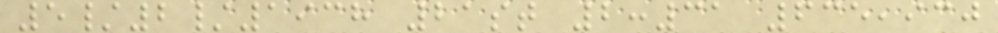5/2/1938 21st 2:31 635,930
